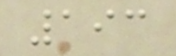193
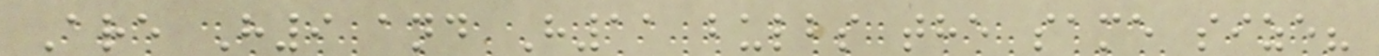Are H9 and H11 bulbs the same size?
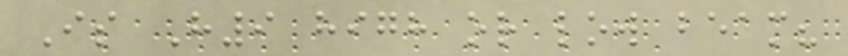Is H9 high or low beam?
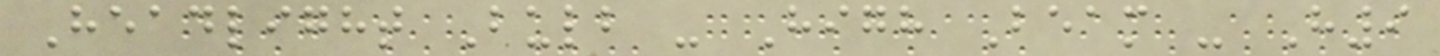Headlight Bulb - High Beam - H9
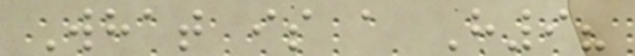What is a H9?
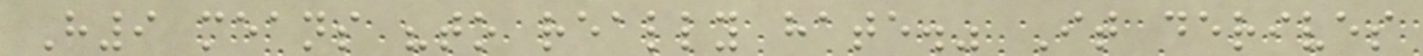H9 means "to really hate." It derives
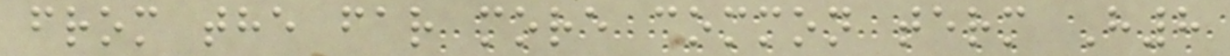from the far more common term H8
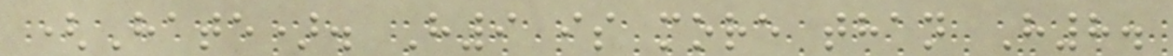(Hate). H9 is more than H8.
